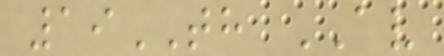19TH AV
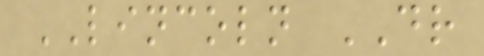LINCOLN DR
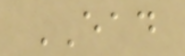EAD
